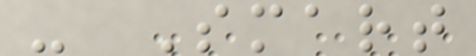- Smart
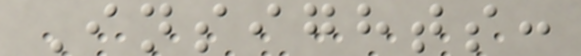Insights:
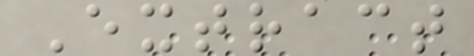Extract
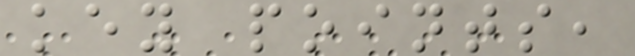key points,
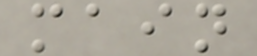main
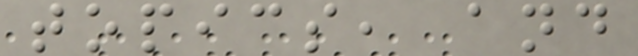topics, and
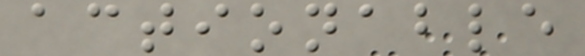actionable
